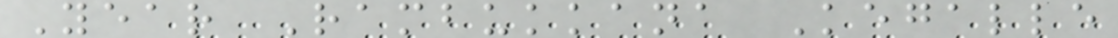Year Rambukkana Kegalle
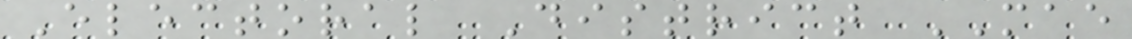Electoral District MAE
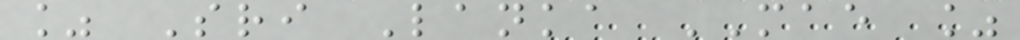% Sri Lanka MAE %
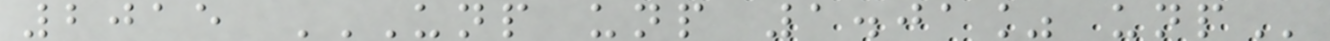2015 UNP UNP 1.01% UNP
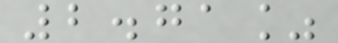2.71%
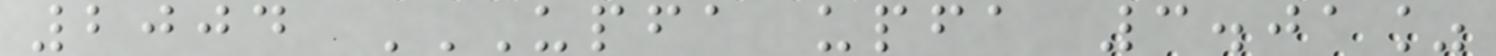2004 UPFA UPFA 3.01%
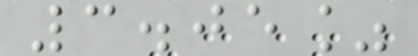3.05%
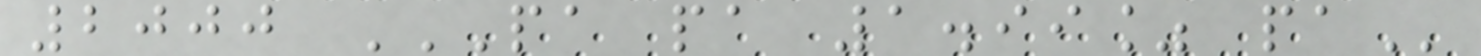2000 PA PA 1.99% PA
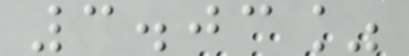3.03%
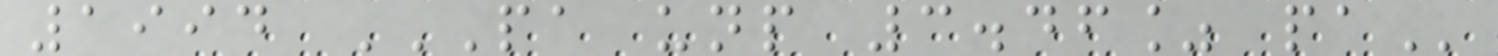1994 PA UNP 3.46% PA
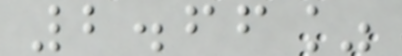2.66%
